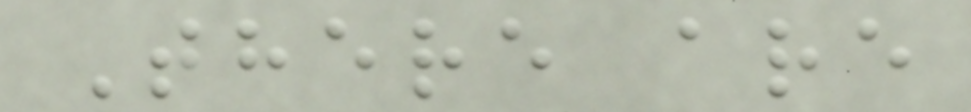There are
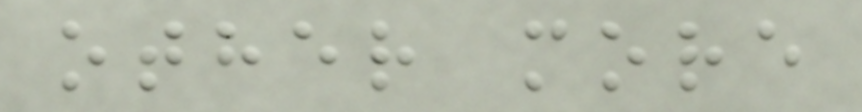other more
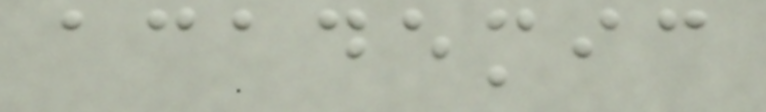academic
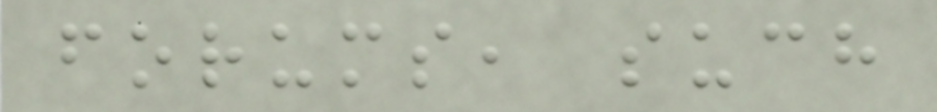forums, such
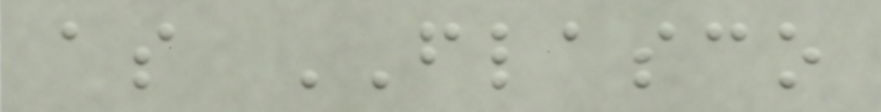as FLASCO
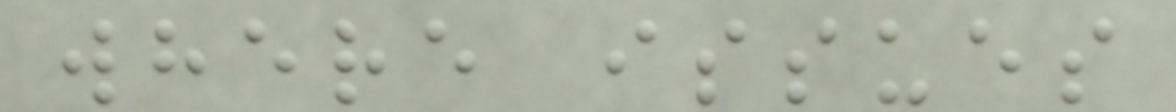where issues
